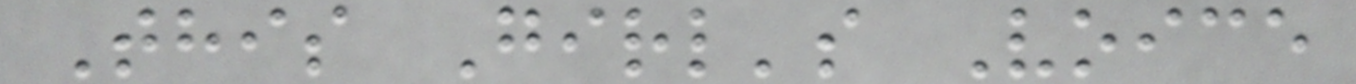This Girl's Voice
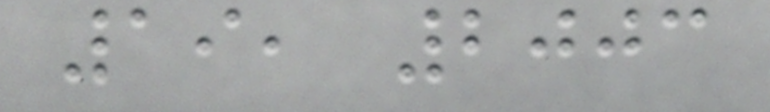19, 2003
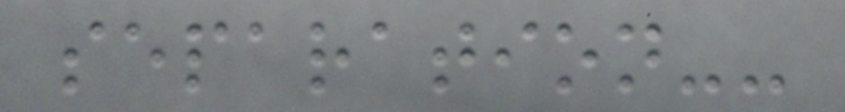separation--
